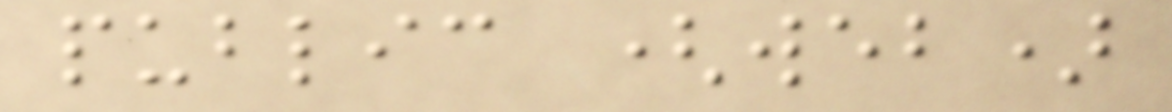public (web)
